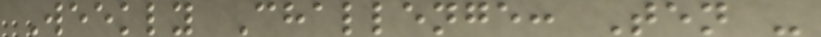Weekly Challenge: Ten -
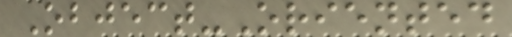Object-Oriented
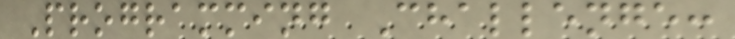Programming Challenge:
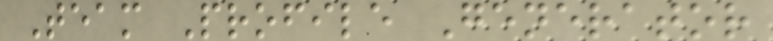Team Profile Generator
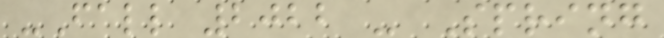-Fall 2022 - Spring
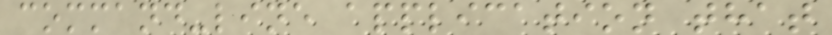command-line application that
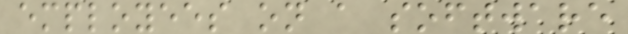employees on a software
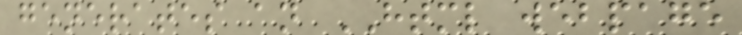generates an HTML webpage
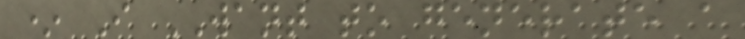* I WANT to generate a
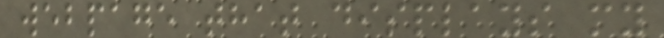webpage that displays my
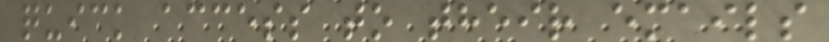quick access to their emails
